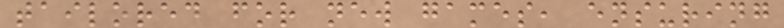tailored for new games, ensuring
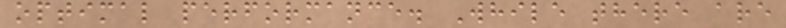optimal performance. While there are
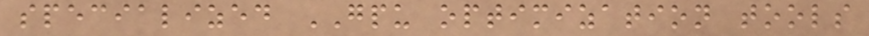specialized GPU optimization tools
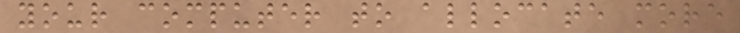your computer to allocate more
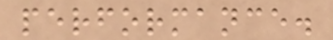performance.
